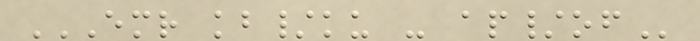EMR KB/KU - AP/OF
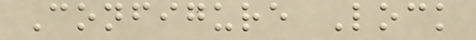Configure Lock
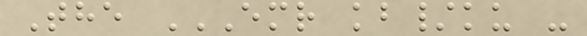The EMR KB/KU -
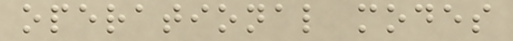operational modes
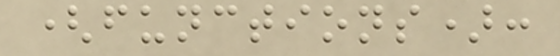(functions):
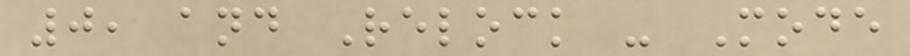0, and Relock - Mode
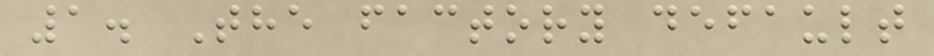1. The factory default
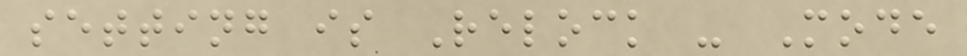setting is Relock - Mode
